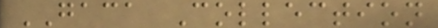GACA Collection
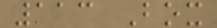113 Box
